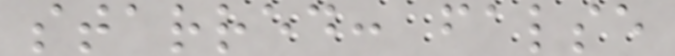starred: false
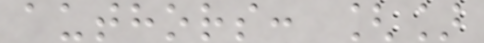authors: []
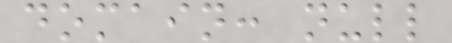domain: null
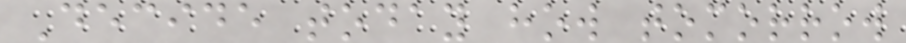Decide today how tomorrow
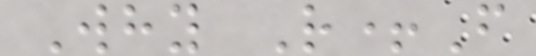Why R+F
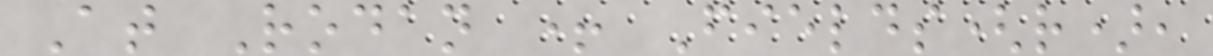At Rodan + Fields(r),
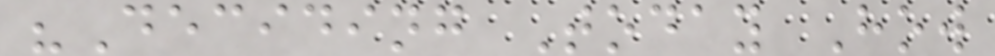"Deciding Today How
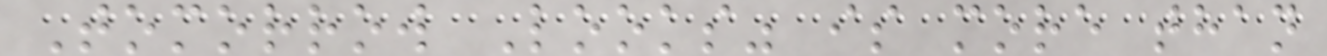Tomorrow Looks" is more than
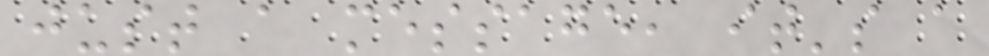just a message, it's a
